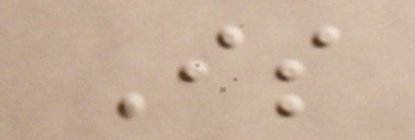Is
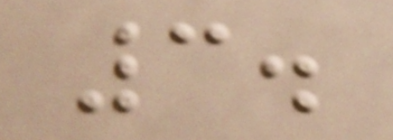3.
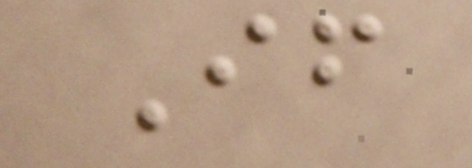If
